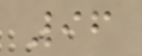96
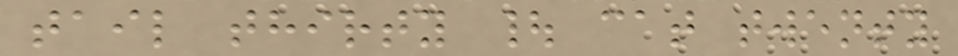tail thirty | cat twenty
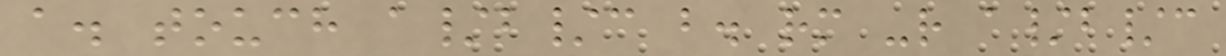a. touch a/b/c b. rm -r a/b/c
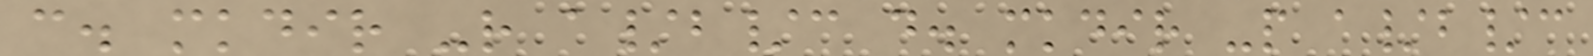c. mkdir -r a/b/c d. mkdir -p a/b/c
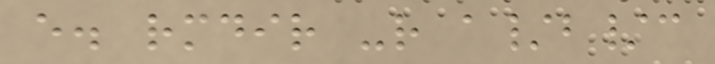e. rmdir -r a/b/c
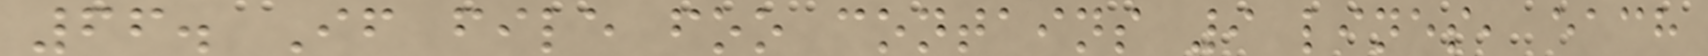66. If file foo contains 9 lines, each
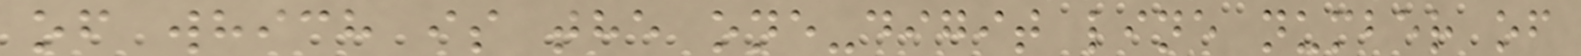of which is the one-digit line number of
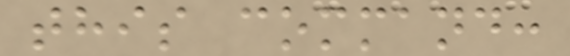this command:
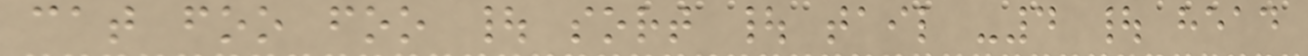cat foo foo | sort | tail -4 | head
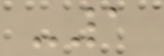-1
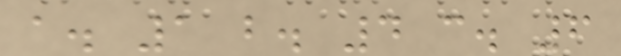a. 1 b. 4 c. 6
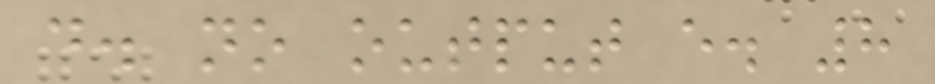d. no output e. 8
